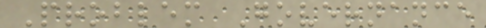Problem Governance
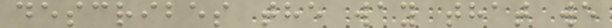describes the way that we
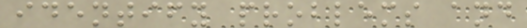identify problems and
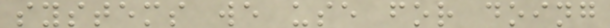systems we use for doing
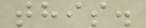this.
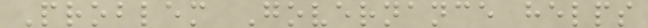Problem Governance helps
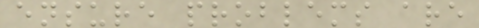ensure problems are
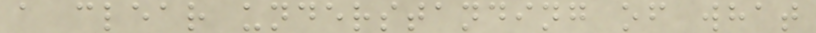a clear understanding of what
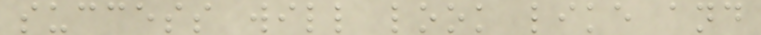success will look like and
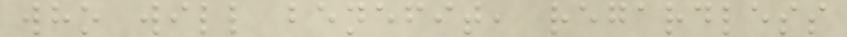who will benefit, regardless
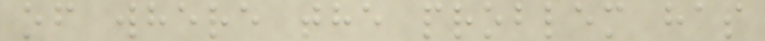of where the problem has
